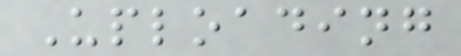Uploading
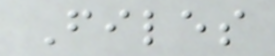Files
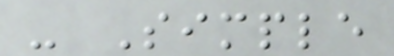- Simple
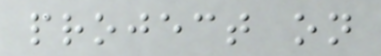project on
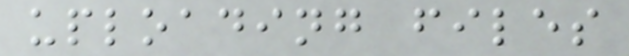uploading files
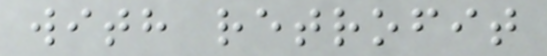with retrofit
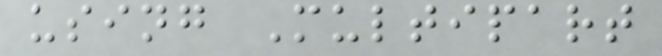using Multipart
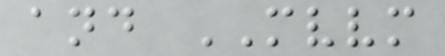and MVVM
